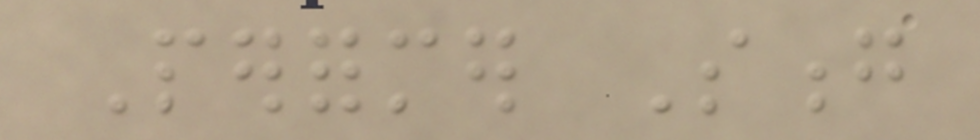Performer Song
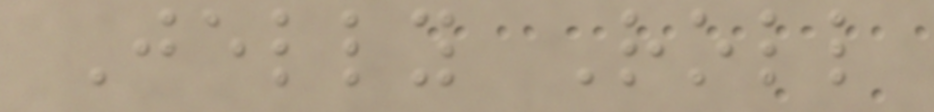Jelly Roll
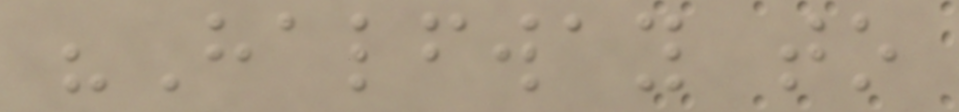"Halfway to
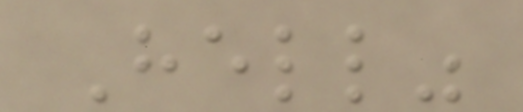Hell"
